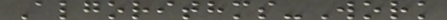Algorithms-Work
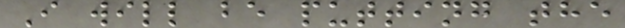I will be putting the
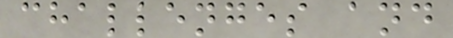challenges and
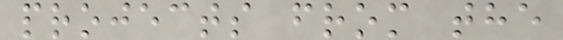projects from the
